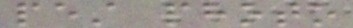pest photo
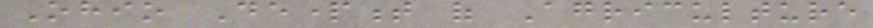Ohio Department of Agriculture
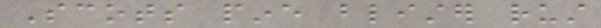Scots pine blister rust
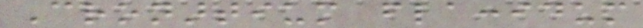Cronartium flaccidum
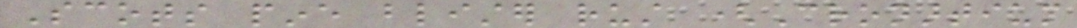Scots pine blister rust (Cronartium
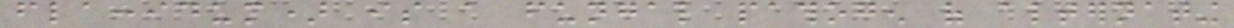flaccidum) is a fungal pathogen of alternating
